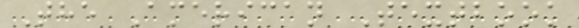The American Textbook
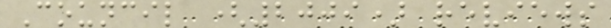Council (2009) reviews
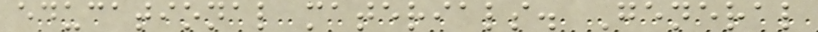educational materials. General
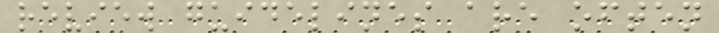review guidelines are often
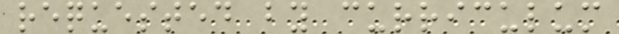requested by curriculum
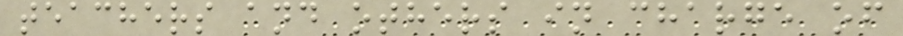teachers and others in charge of
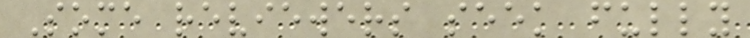Some reviewers seek fully
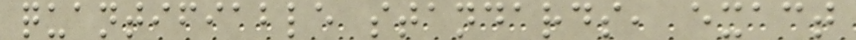quantifiable standards, exact
